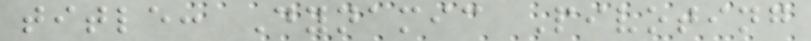title: Dynamic Pivoting
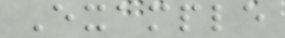Example
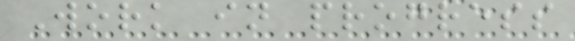Work in progress
